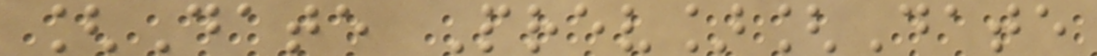[Date Prev][Date
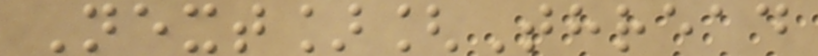Next][Thread
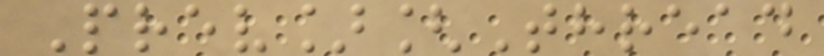Prev][Thread
